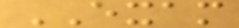EXAM
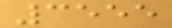3555
